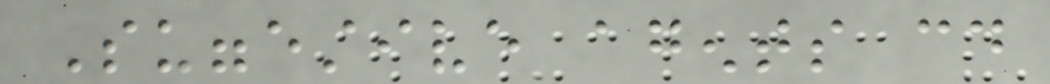Suggestive agents could
